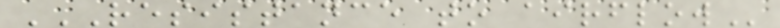RESISTANCE TO AIRFLOW
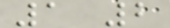1 2
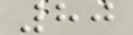80
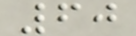60
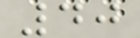40
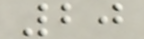20
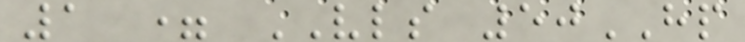1 = VLS 50HP
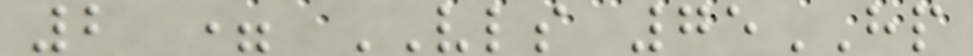2 = VLS 75HP
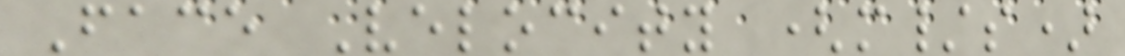Face Velocity (m/s)
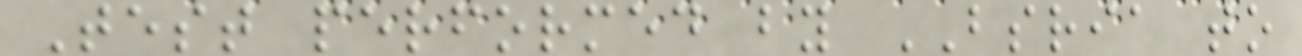Test performed by BSRIA to
